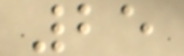25
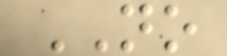NO
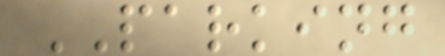PARKING
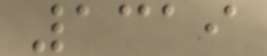1319
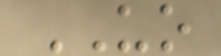UO
